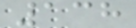138
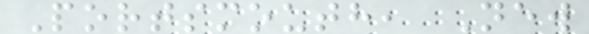Portsmouth, New
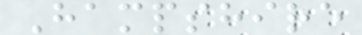Hampshire
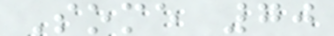Some 70
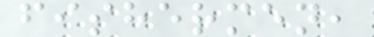fishermen,
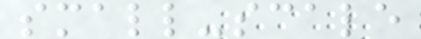small-scale
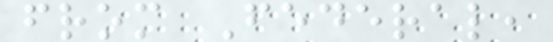from Federal,
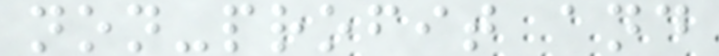non-profit and
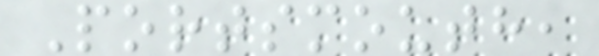Portsmouth,
